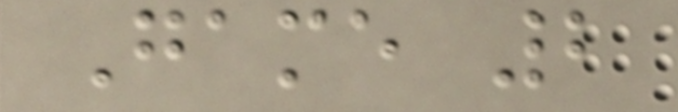Game 2
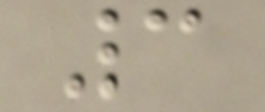3
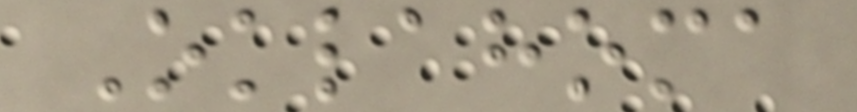Oklahoma
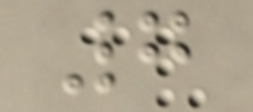7
